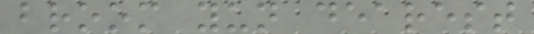broom yun dearest
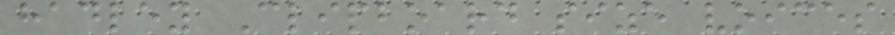hadley Clipboard size voices
